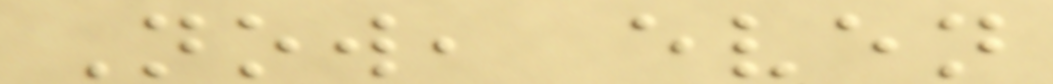Now, even
